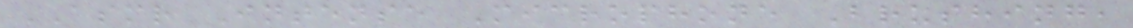ASMR Intense Microphone Brushing,
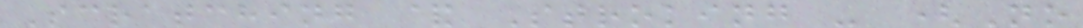Scratching & Stroking - (No
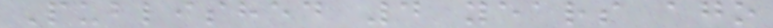Published 4 years ago
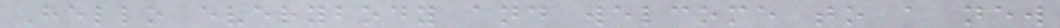Hello everybody and welcome to a new
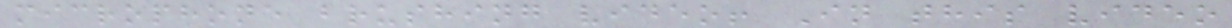microphone brushing video! In this video
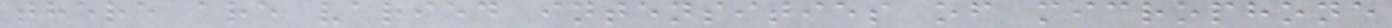there are varied intensities of microphone
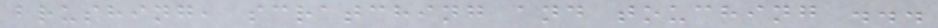brushing, scratching and touching ...
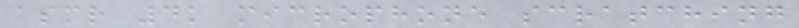asmr 4k microphone scratching
